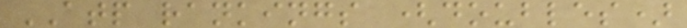ATP rankings (doubles)
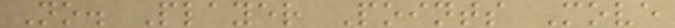No. Player Points Move
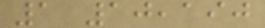1 10,190
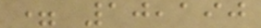= 10,190
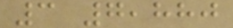3 7,880
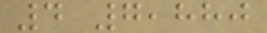4 7,880
